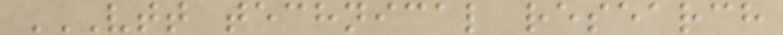VTT TECHNICAL RESEARCH
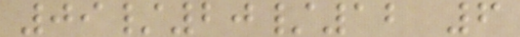09/20/12 6
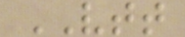VTT
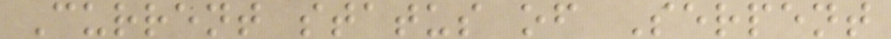Current status of Serpent
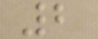2
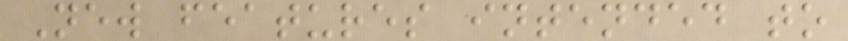New features intended to
